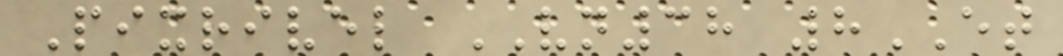Pixrivel VN38 8ET
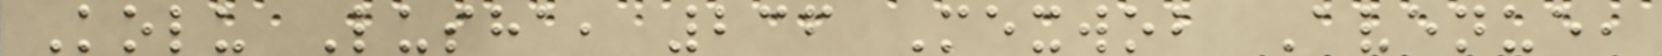Kolu Lusha, 236 Mexwob Avenue,
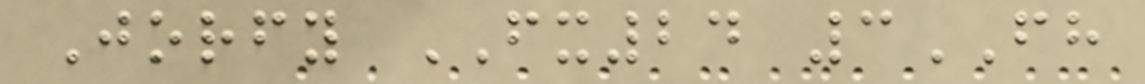Jorfy FX24 3FH
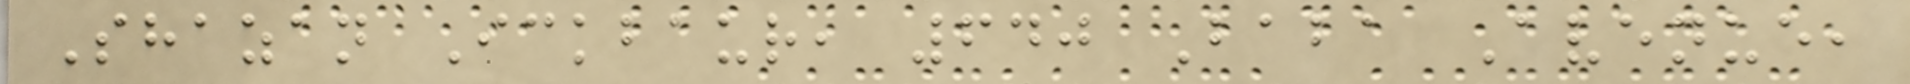Shazan Ickbaur, 640 Baba Avenue,
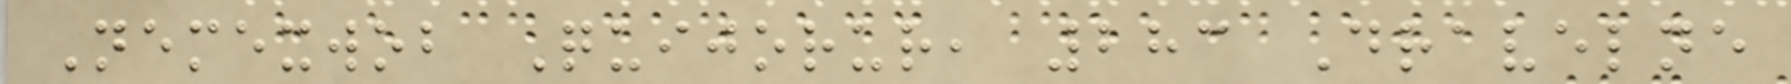Nemexwob Quijorur, 283 Dravelne
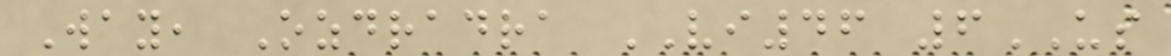Way, Ozdradra VI46 6US
